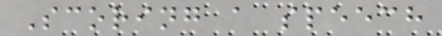Scoring a speech
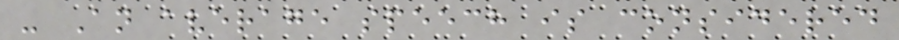- An average speech is considered
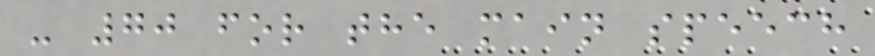- 70 for the main speech
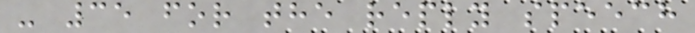- 35 for the reply speech
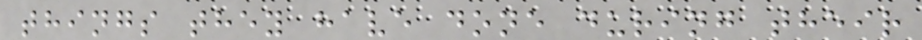things they have done during their
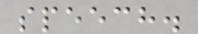speech.
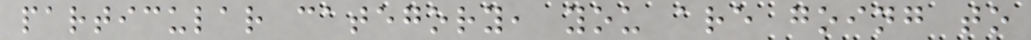particular category, you are going to
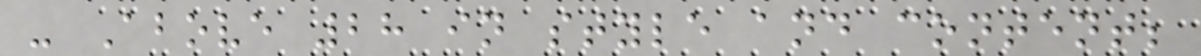- Above 28 in style and content;
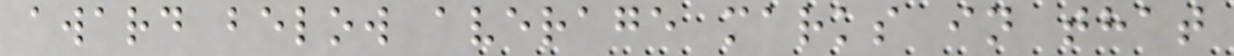award below average marks in that
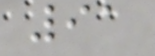91
